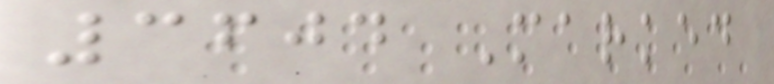3604 Marked
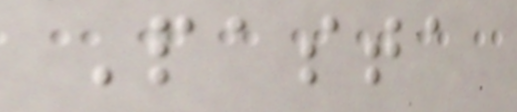Pasta
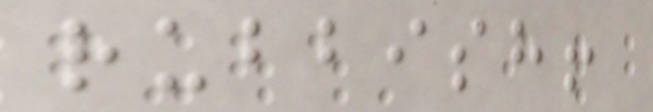rubbish!
